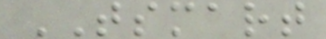TSMART
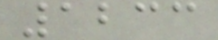1233
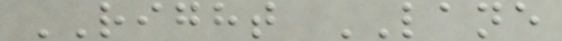RIGHT LANE
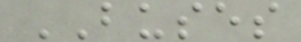BUSES
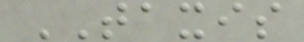TAXIS
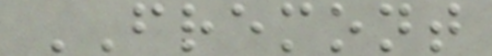FREMONT
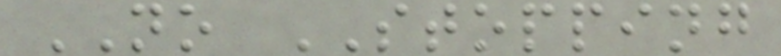NO STOPPING
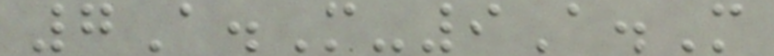7A.M-9A.M
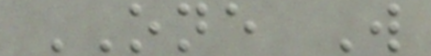ONE W
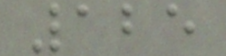125
